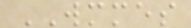WMMES
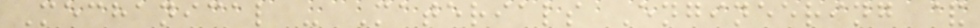Mechanical - Materials Engineering &
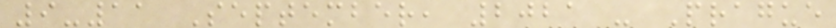9-11 September, 2021 - Prague
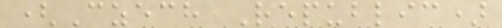(Czech Republic)
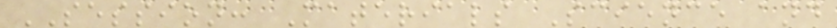SESSION: Materials Science and
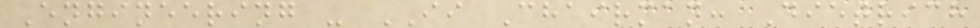Engineering - II Chairman: Dietrich
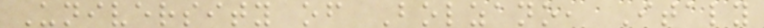University of Bolzano, Italy
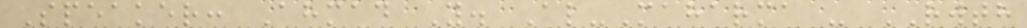Speaker: Ahmad Y. Al-Maharma - RWTH
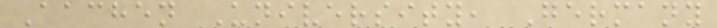Aachen University, Germany
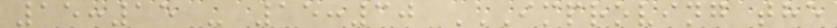15:15 - 15:30 IMPROVING THE
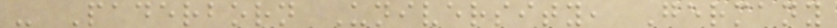- Paderborn University, Germany
